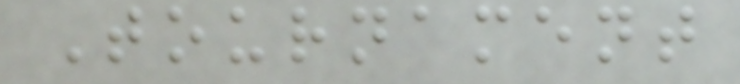Tournament
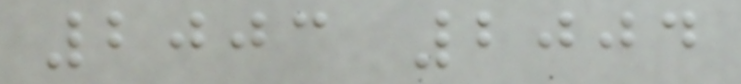2003 2004
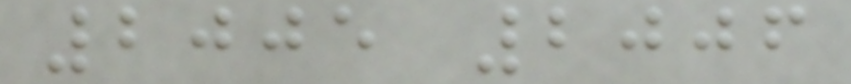2005 2006
